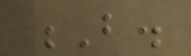B.
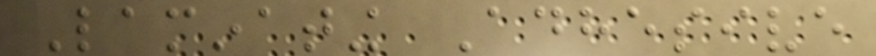Laminating Adhesive
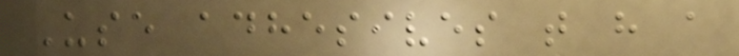Use adhesives that have a
